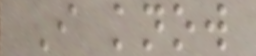I know
